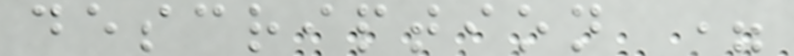description =
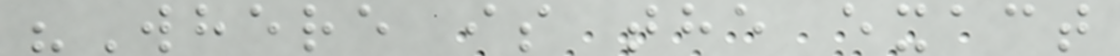"Where is the exact
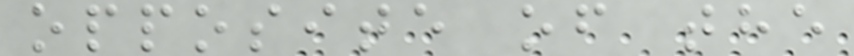opposite of the
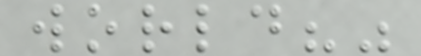world?"
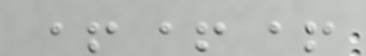+++
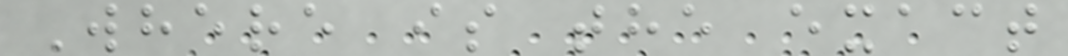Where is the exact
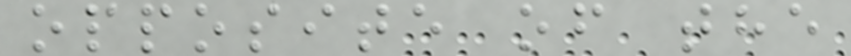opposite of the
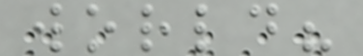world?
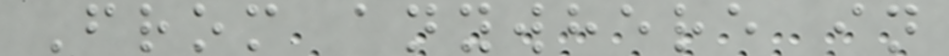From anywhere in
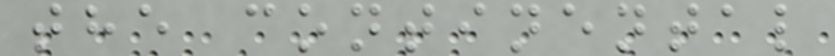the continental
